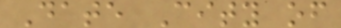Date City of
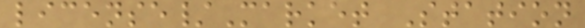license/Market Station
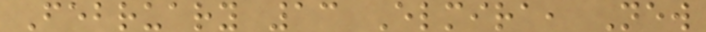February 13 Elmira, New
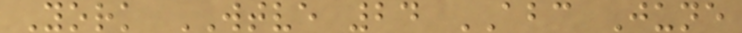York WTVE 24 ABC June
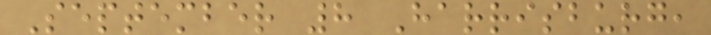September 8 Harrisburg,
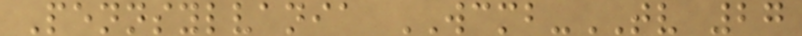Pennsylvania WCMB-TV 27
